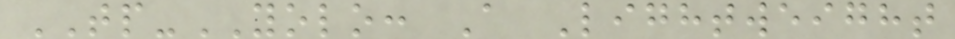TP-YOLO: A Lightweight
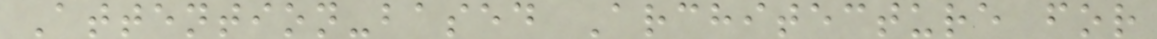Attention-based Architecture for
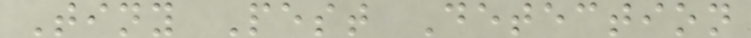Tiny Pest Detection
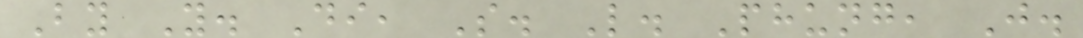By Y. Di, S. L. Phung, J.
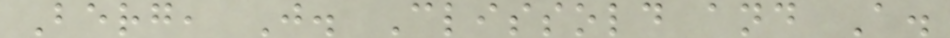Berg, J. Clissold and A.
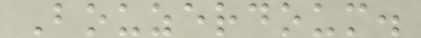Bouzerdoum.
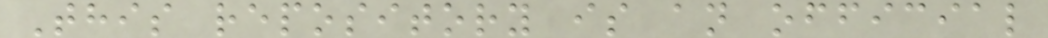This repository is an official
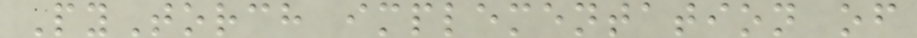PyTorch implementation of
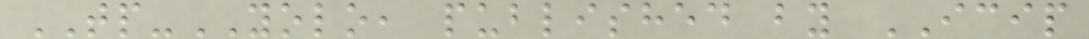TP-YOLO, published by ICIP
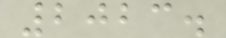2023.
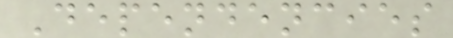Dependencies
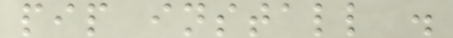pip install .
